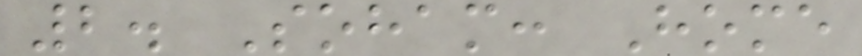2. Soham: Home
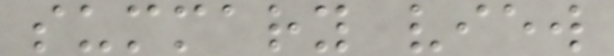summary view
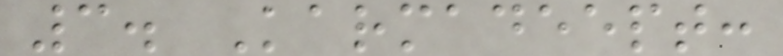3. Karmadeept:
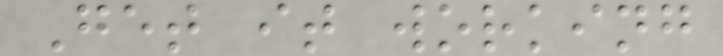Get it working
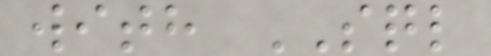with SQL
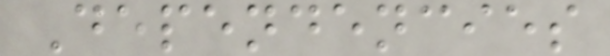Dependencies
